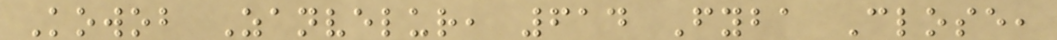Kowob Zanvelur, 614 Fyba Close,
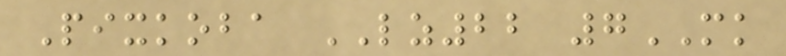Pixkoba LZ22 7MK
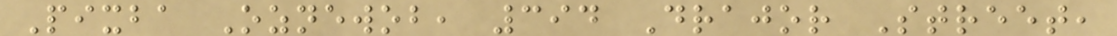Pixba Oznewob, 394 Drajor Street,
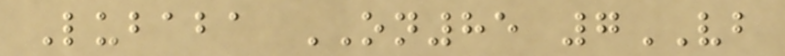Lubaba ON85 7VB
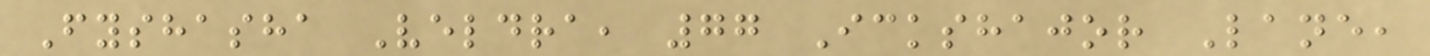Fyshasha Veldra, 77 Ickshajor Lane,
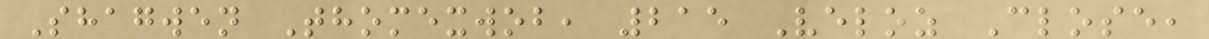Shagwen Thomexwob, 215 Veloz Close,
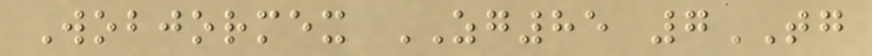Wobjormex ZG85 7TG
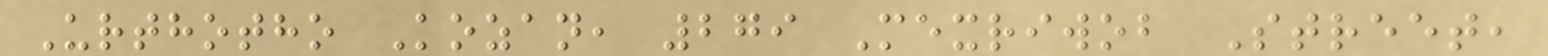Urthotho Kozan, 279 Mexriwob Street,
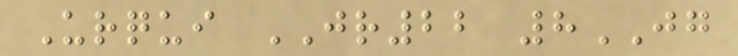Urqui JR22 8JG
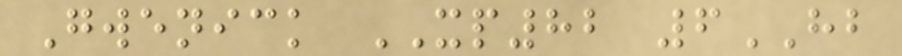Gwenick XP82 6HB
